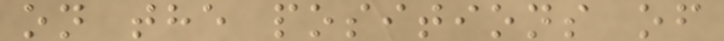on the positions of
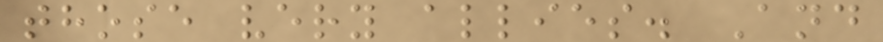those very allies. And
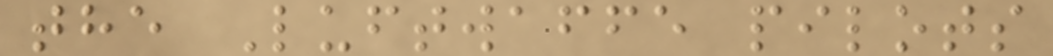the Luftwaffe pilots
